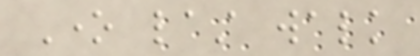One last walk
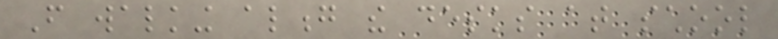From walking along the desks at school
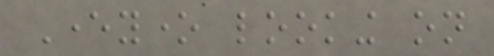Everyone looking on
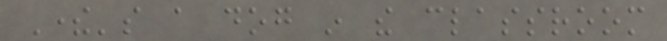There's a dog in the classroom
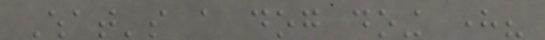What's a dog doing here?
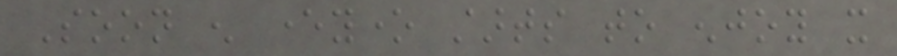Soon enough everyone starts to enjoy it
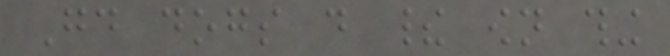Good dogs do their own thing
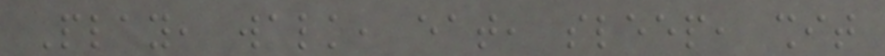Play, walk, eat, sleep, shit
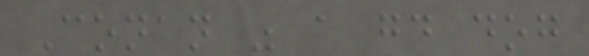Conan was a good dog
